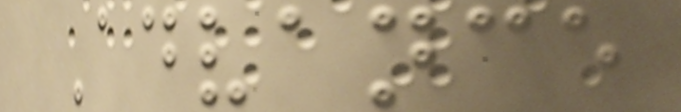Advance
